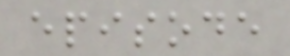episode
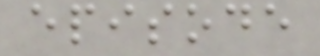episode
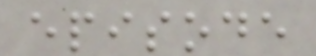episode
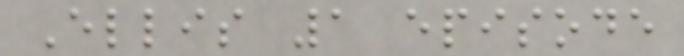Ellis 1 episode
